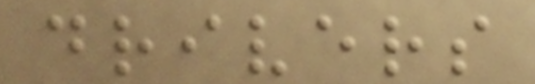drivers
